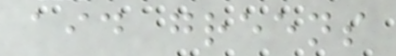aid greens
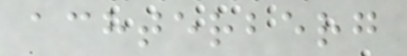achterberg
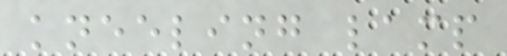kneeling lamp
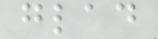glad
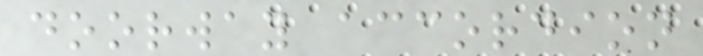doorway accordion
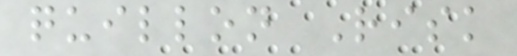quillon Risk
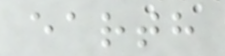earth
